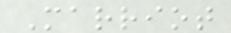Marriot
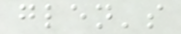glen's
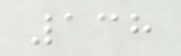138
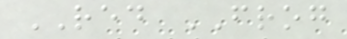RED FROG
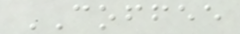COFFEE
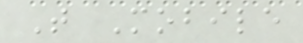T Mobile
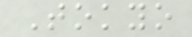Tokyo
